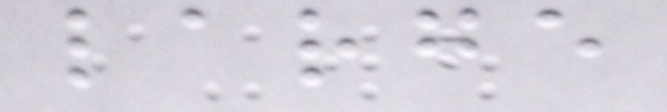large
